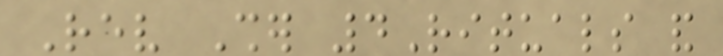Rev Sher 4Rituals and
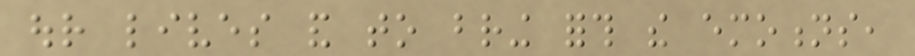our lives and to bring forth the emotions,
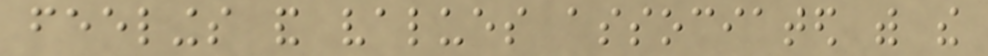feelings and values associated with the
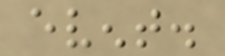event.
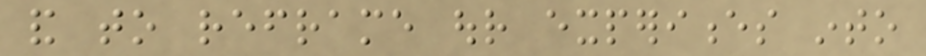and to reframe our experiences into
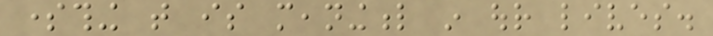something that is meaningful in our lives.
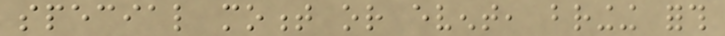special moment or event, bringing forth
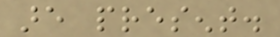are present.
